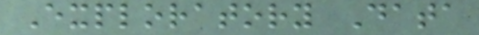Exploratory Data
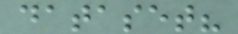dataset?
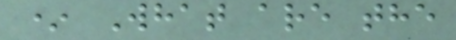* What are the
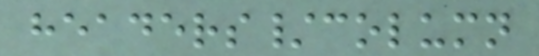headers/column
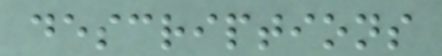descriptions
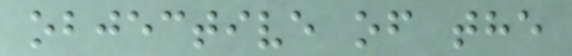objective of the
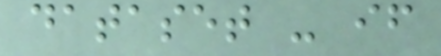dataset - if
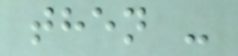then -
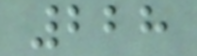228
